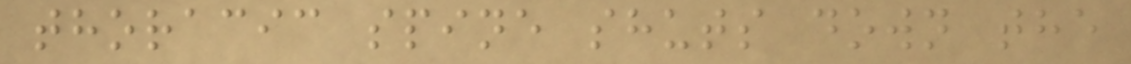thoracic spine shuts down the
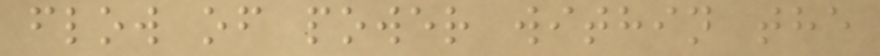flow of power within the
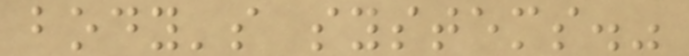body's systems."
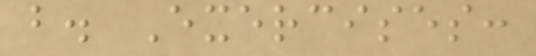b. Exercises:
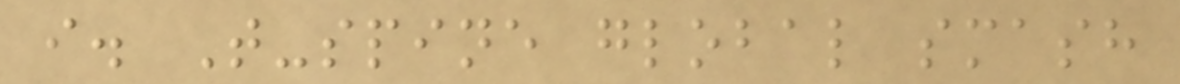i. T-spine global smash
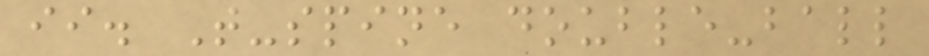ii. T-spine double-ball
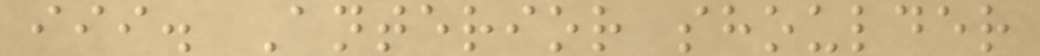iii. Anterior shoulder
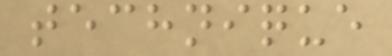technique
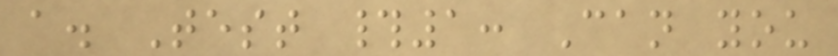a. Test #1: Can you
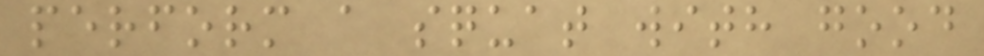perform a squat with good
